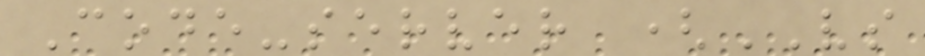Code-server (VS
